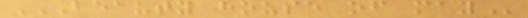BEAUTY HOUSE OF MAY
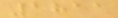1811
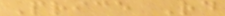Price Rd
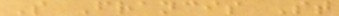S Francis St
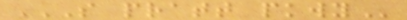S PRATT PKWY
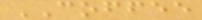COFFEE
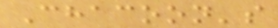Chacoon's
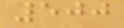500
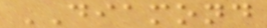DIAMOND
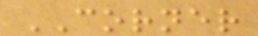CORNER
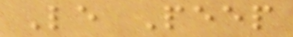Le Peep
